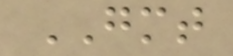GMT
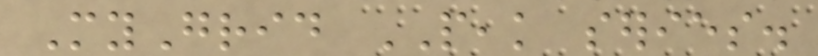MyGrid PEAK series.
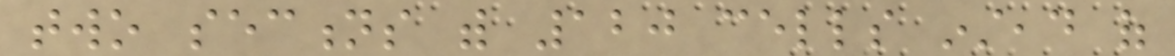two sections with 120 cells instead of
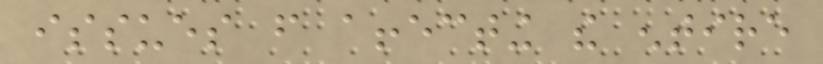issues from affecting the entire
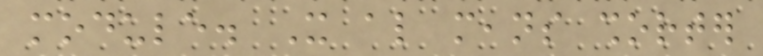module. It also means shorter
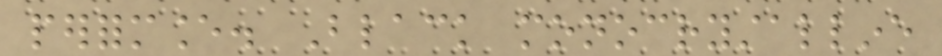performance. Black monocrystalline
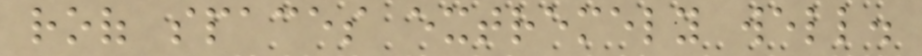roof spaces extremely well.
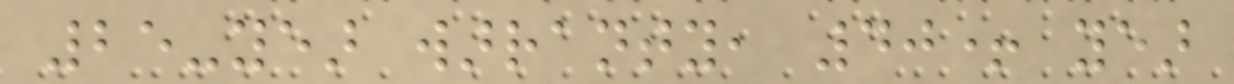25-year warranty, 40+ year
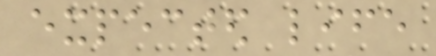expected life
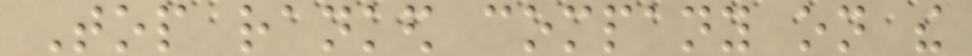Top ranked company on the
